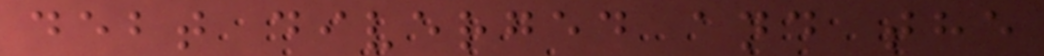debt diverged and the
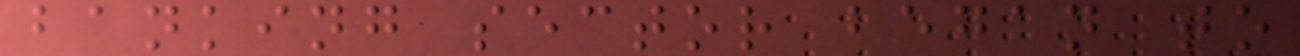banking sector began to
